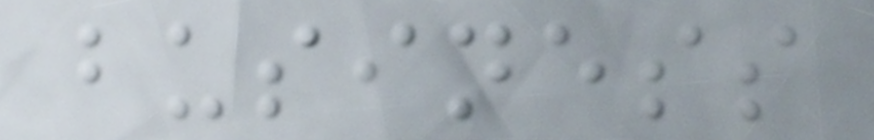business
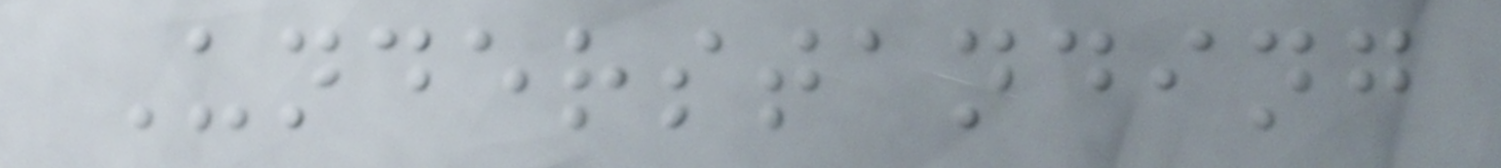Understanding
